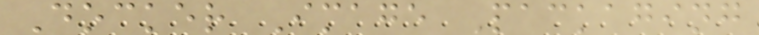Docker Image Packaging
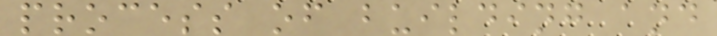process of building and
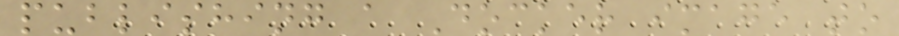publishing a Docker image to
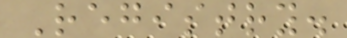Registry.
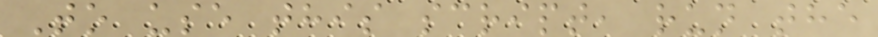To use this script, run the
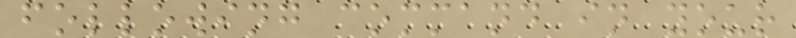following command in your
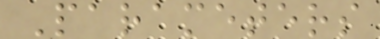Parameters
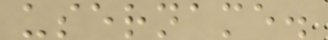username.
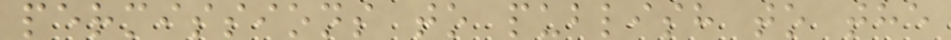permissions to publish to the
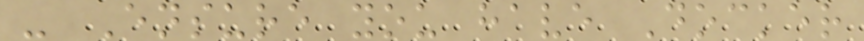- Ensure you have Docker
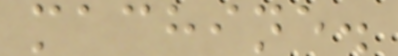machine.
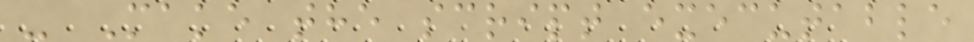- Make the script executable
